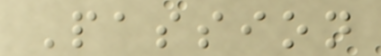Passion
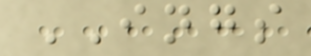INGS
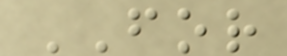FOR
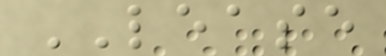LEASE
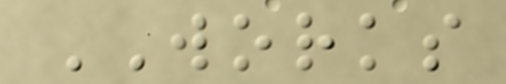WORKS
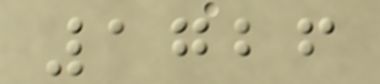1726
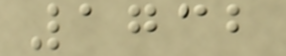1732
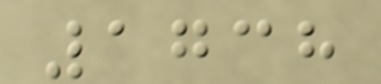1738
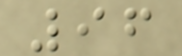96
